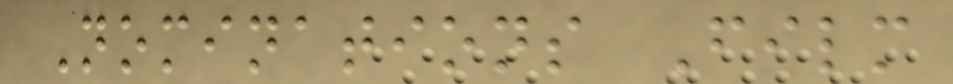Nominations Film
